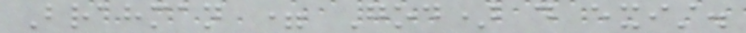Brahman = God) do exist.
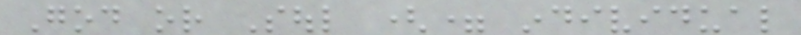God or Soul (= individual
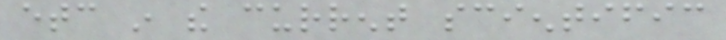etc in the current scientific
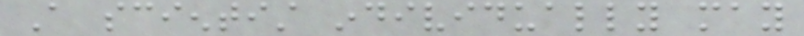A scientist individually may
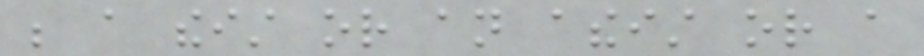be a theist or an atheist or a
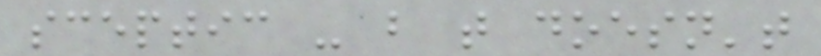sceptic - but that doesn't
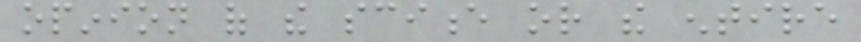opinion of the science or the entire
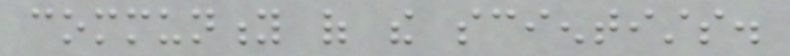community of the scientists.
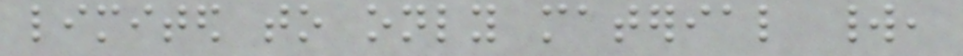limited to only material world,
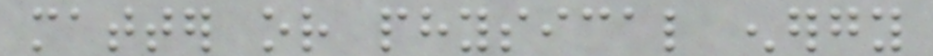matter or physical energy
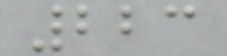223
